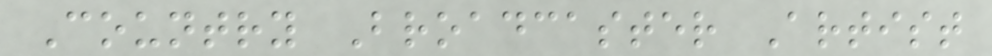Country Broadcaster Artist
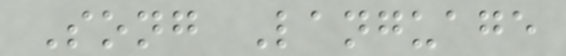Song Language
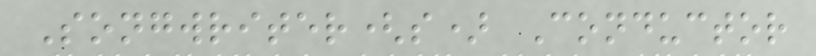Songwriter(s) Conductor
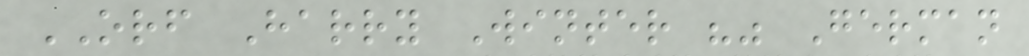ORF Harry Winter "" German
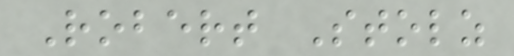Robert Stolz
